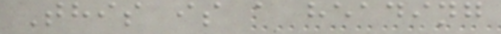This is a heading
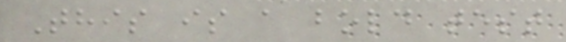This is a bold test
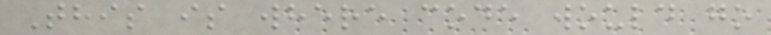This is where code would go
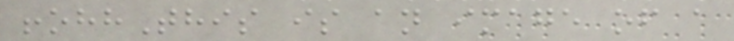!ohhThis is an image of a
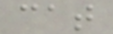cat
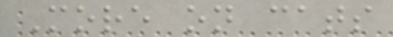More on cats
